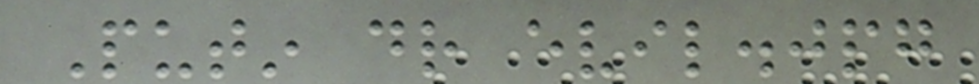Putin dr evil.jpg
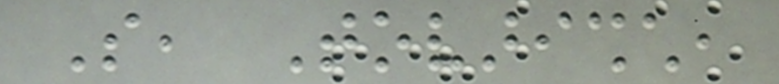So, Tovarishch,
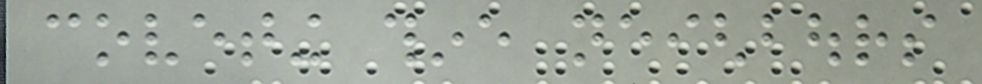coveting thine neighbours
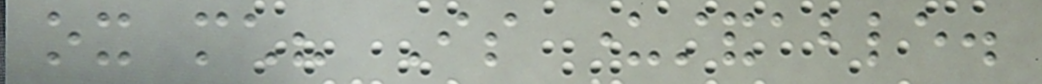ox much? Is understandable.
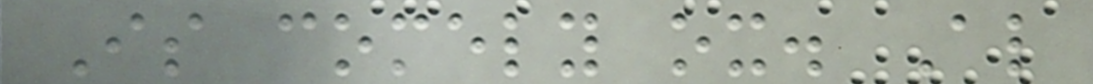Is comely ox. Also
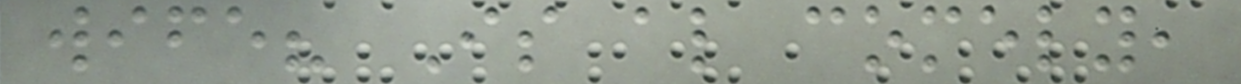wife? Is also comely,
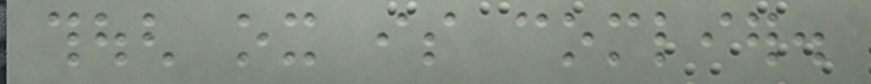though ox is comlier.
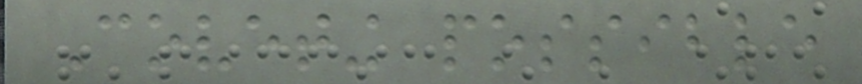Coveting possible
